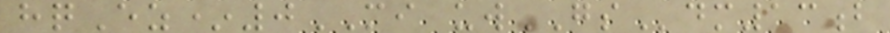hqEz*0MI uwGSdm13b
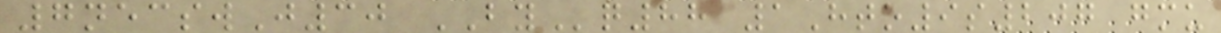7necswJ30 BYq88 1Hto9s207 gmu
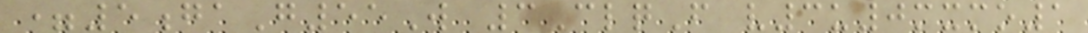=5gaG55W 3ClqF v3u0mxmo1
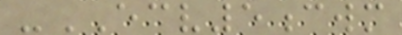-ECV5cwm
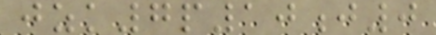jzk7p10j0
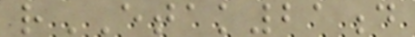rETAK21d
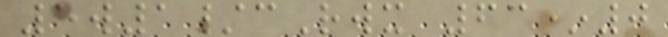5w1/cRwx 63*0
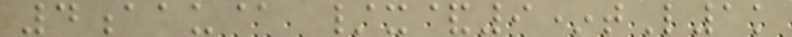4aau@ /x&9*tL1k
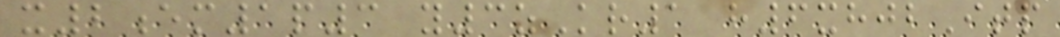x2em1p3 y3zKr1 h6xhjbItp
